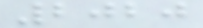2020
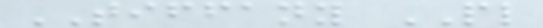TIFFANY PL
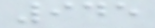945
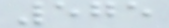575
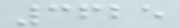3625
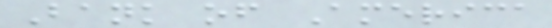Bank of America
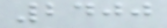2400
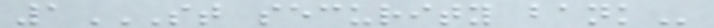1ST SECURITY BANK
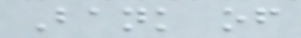Bank of
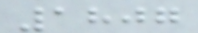1807
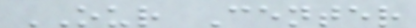OUR Center
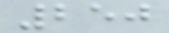250
